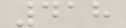418
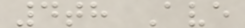4th Ave
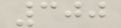300
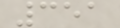351
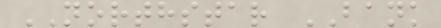NORTHSTAR BANK
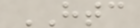HTC
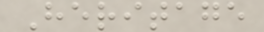Heritage
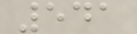541
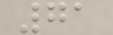71
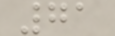71
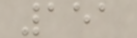151
